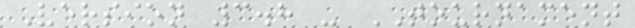Version 3.8 - TOURNAMENT
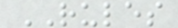RULES
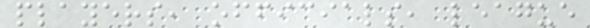players, officials, league
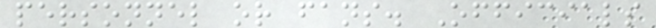personnel or fans. Officials
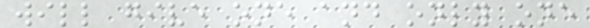will give one and only one
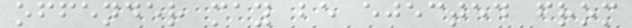offender may be ejected from
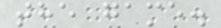the game.
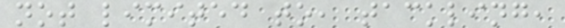not limited to, tackling,
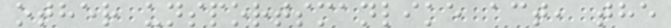other unsportsmanlike act, the
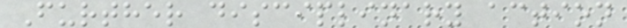Further disciplinary action
